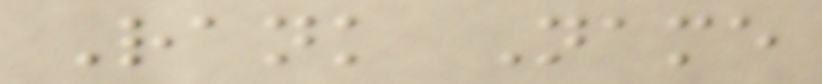Rank Name
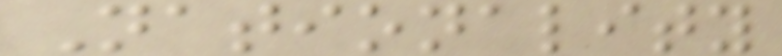Nationality
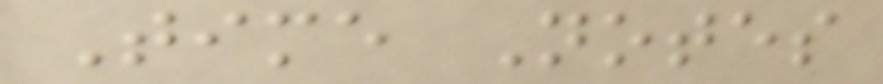Time Notes
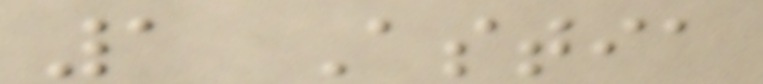1 Astia
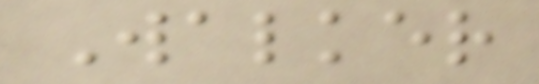Walker
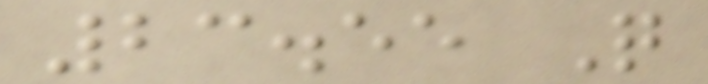23.55 Q
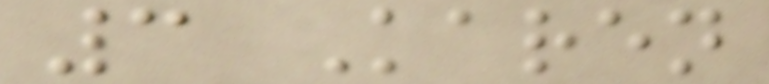3 Karen
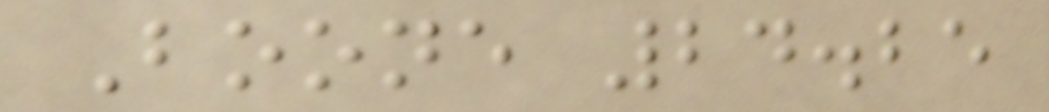Boone 24.25
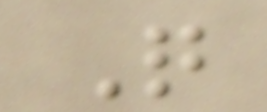Q
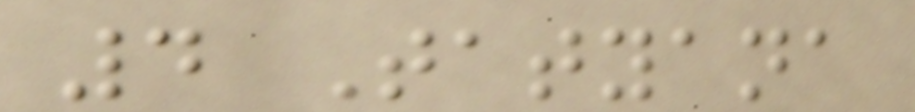4 Tatyana
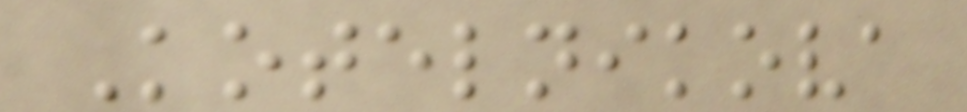Kotelnikova
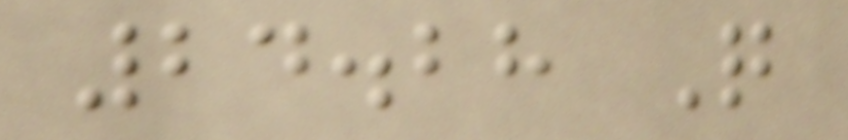24.28 Q
